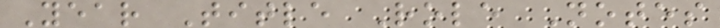Year Title Role Notes
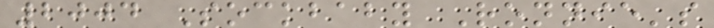2004 Sockbaby Ronnie's
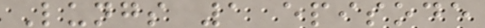Lungs 1 episode
